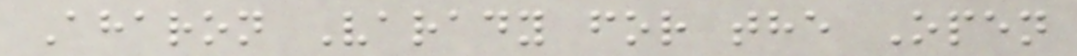Aharon Varady for the Open
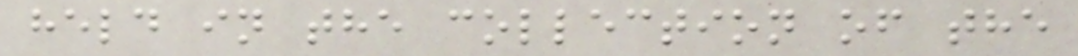held in the collection of the
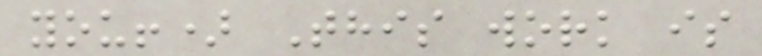you!) This work is
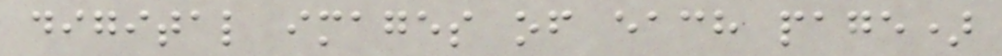digital images of each page)
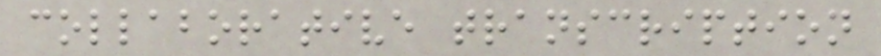collaborative transcription
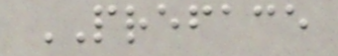PREFACE
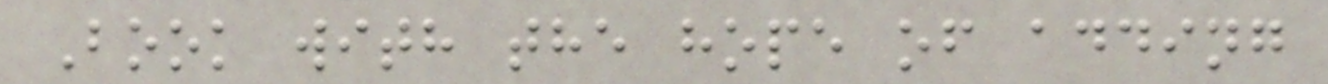Book with the hope of adding
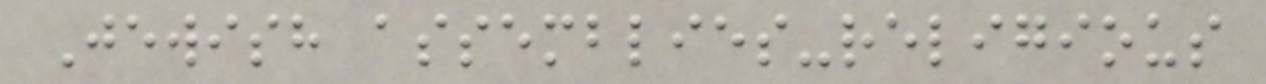Jewish assemblies-religious
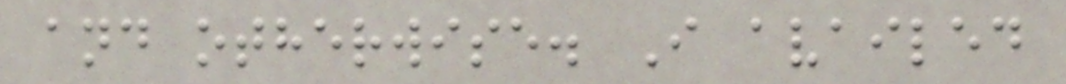and otherwise. I availed
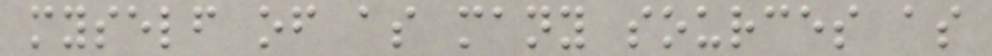myself of as many sources as
